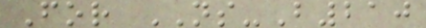For NS-B210
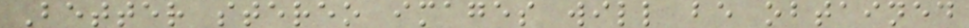Better stereo images will be obtained
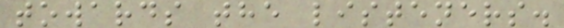towards the listeners.
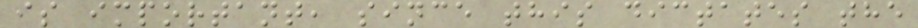is important, since this dictates the
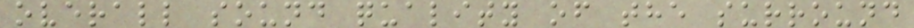overall sound quality of the surround
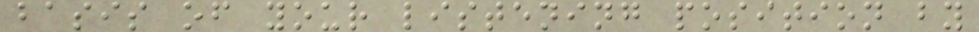basis of your listening position by
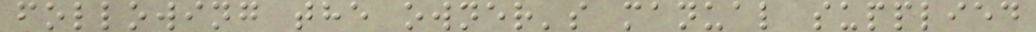following the owner's manual supplied
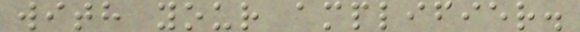with your amplifier.
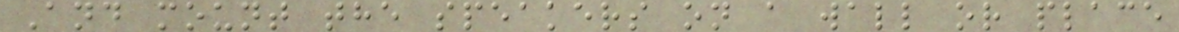And mount the speakers on a wall or place
